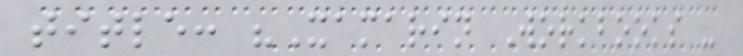title: "Xamarin Workbooks -
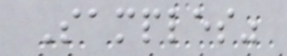Samples"
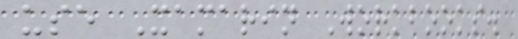use Xamarin Workbooks.
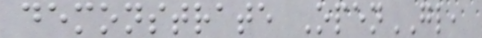demonstrate OpenGL,
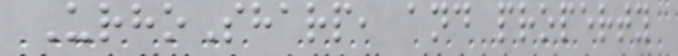UrhoSharp, and property
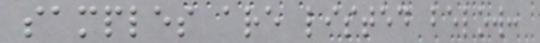samples are listed below:
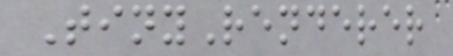TinyRenderer
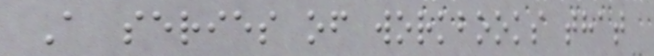A series of workbooks that
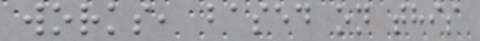works, based on this
